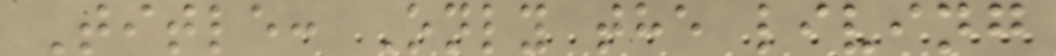Title: Only the living
